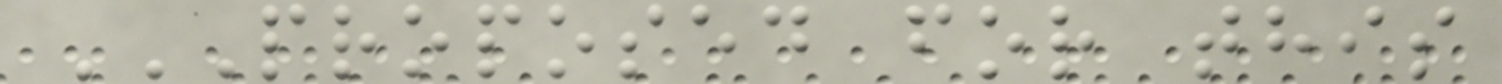PROPOSED FOR THIS
